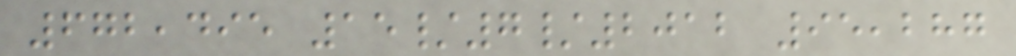672,495 15/7/2012 95,287
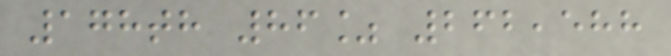178th 86% 262,588
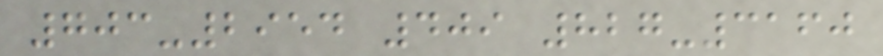703-2954 409 827-3160
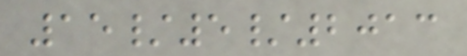15/5/2013
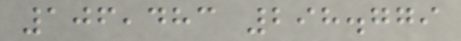106,483 298.779
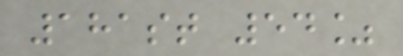181st 54%
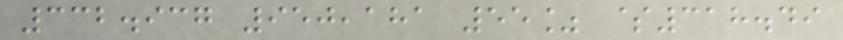332.937 950,181 55% $318.49
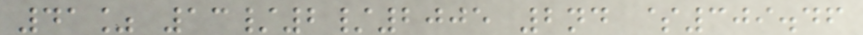41% 13/2/2005 2nd $309.46
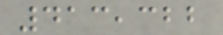413,322
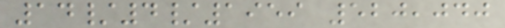14/4/1959 520,040
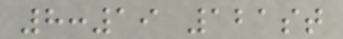8:19 121st
